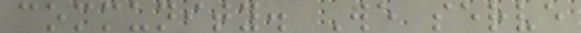community. We serve
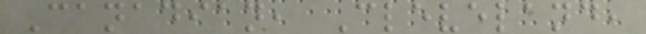Canadian, Cleveland,
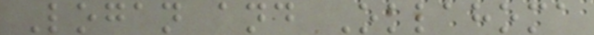Logan and Oklahoma
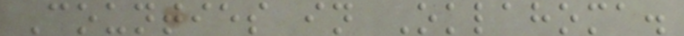Counties in Oklahoma.
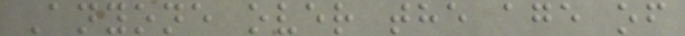Anyone over the age of
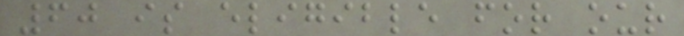60 is eligible for our
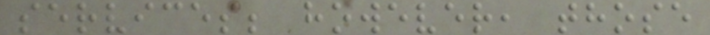services; however, those
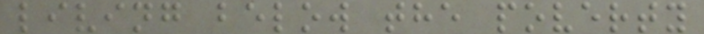living below the poverty
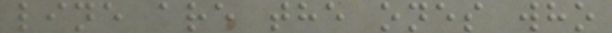line are the ones who
